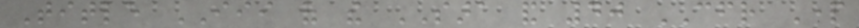Title III of the SARA and 40 CFR Part
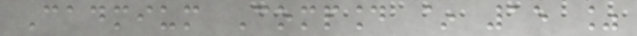Cadmium Compound ~ 15 %
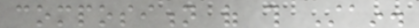composition of this Stain.
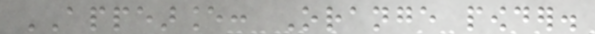APPEARANCE: Orange powder.
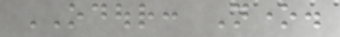ODOUR: None.
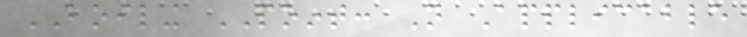BOILING POINT: Not Applicable
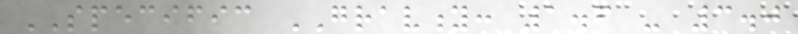SPECIFIC GRAVITY: 1.6 - 3.0
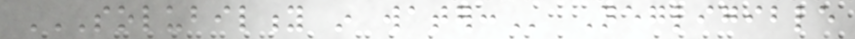SOLUBILITY IN WATER: Negligible
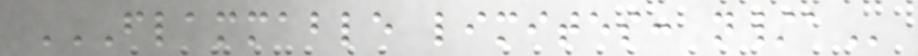FLAMMABLE LIMITES: N/A
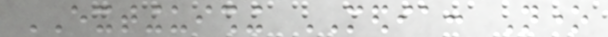EXTINGUISHING MEDIA: None
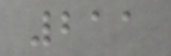211
